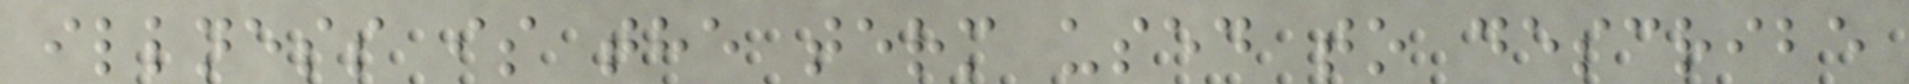illness is the term used to describe
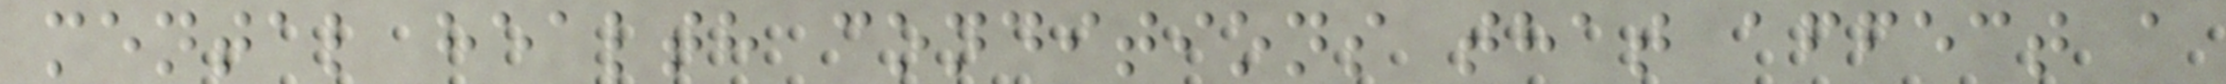mental health conditions that affect a
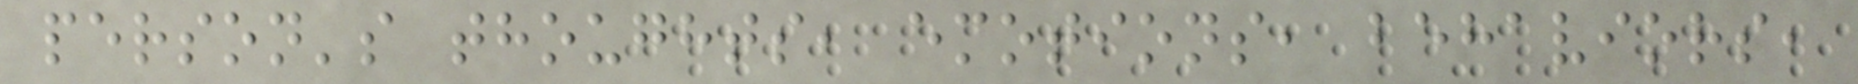person's thoughts, emotions, behaviors,
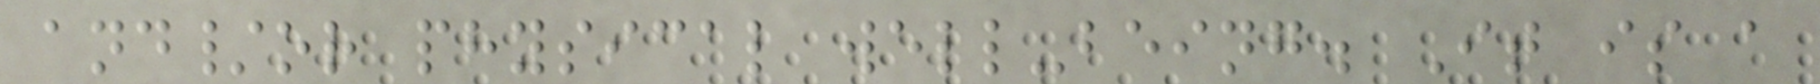and/or physical well-being. It is a
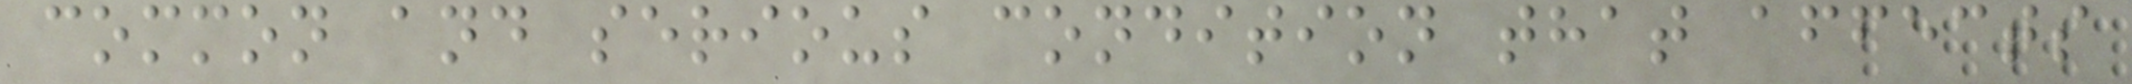common and serious condition that affects
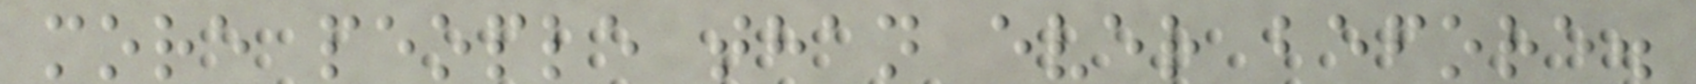more people than ever before.
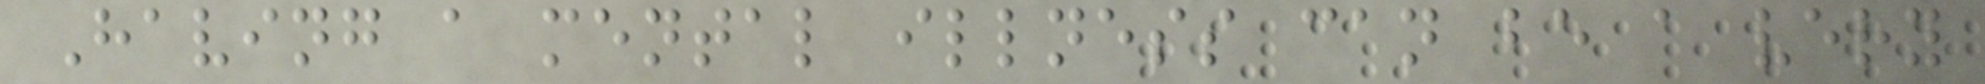Having a mental illness can be a very
